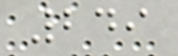249
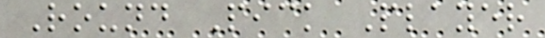Round Pick Player
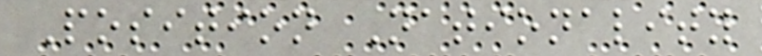Position Nationality
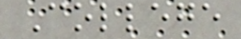College
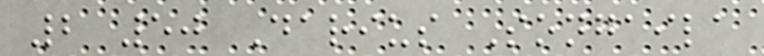2 50 Darius Songaila
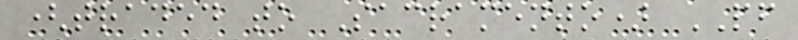(traded to Sacramento) PF
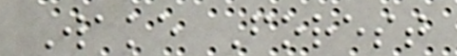Wake Forest
